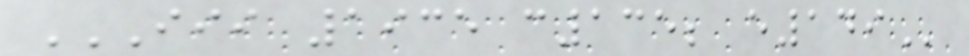III 1935 C135; E149
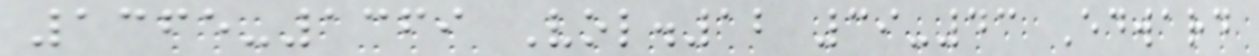1365-1369 Vol.12 39-43 Edward
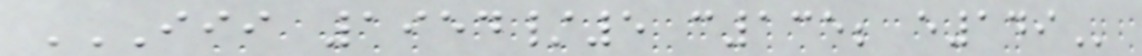III 1954/5 C135; E149
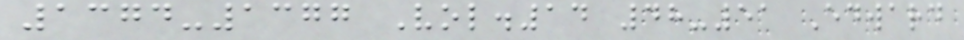1374-1377 Vol.14 48-51 Edward
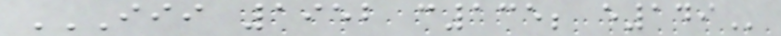III 1952 C135; E149
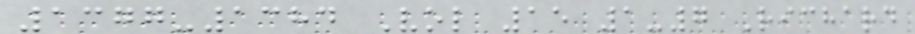1377-1384 Vol 15 1-7 Richard
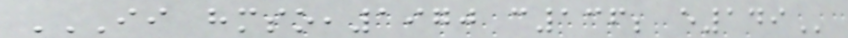II HMSO,1970 C136; E149
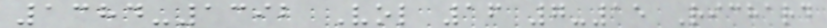1384-1392 Vol 16 7-15 Richard
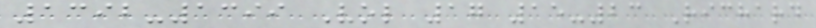1392-1399 Vol 17 15-23 Richard
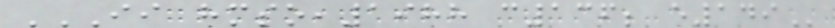II HMSO,1988 C136; E149
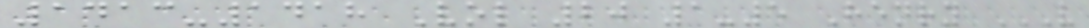1413-1418 Vol 20 1-5 Henry V
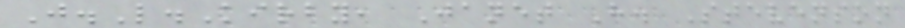J.L.Kirby, Janet H. Stevenson
